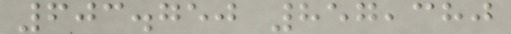603.750 857,380
